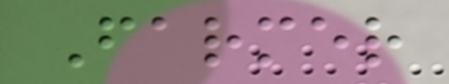Farmer
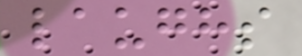laughs
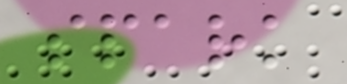spark
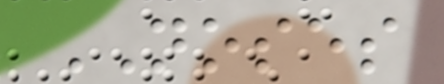NOSES
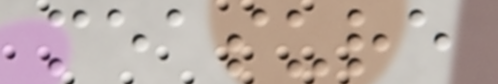measure
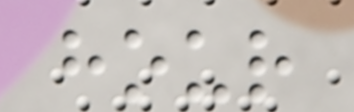hour
